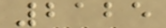2125
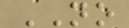NO
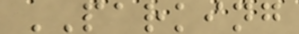PARKING
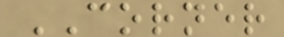CORNER
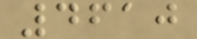4610
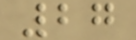27
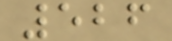526
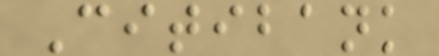Citibank
